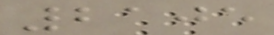2105
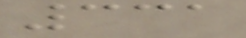331
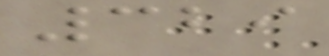329
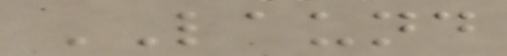LAUND
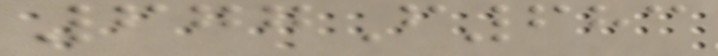677F683
